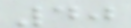40
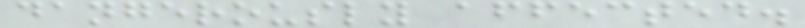dangerously affected.
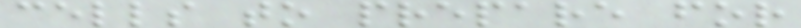cells to prepare for
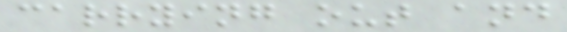carrying out and
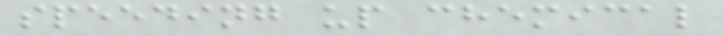speeding up chemical
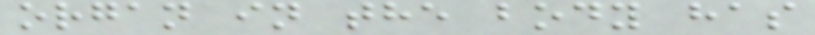organ in the body has
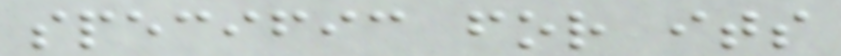specific for its
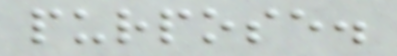purpose.
